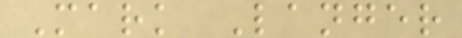Mark Langer
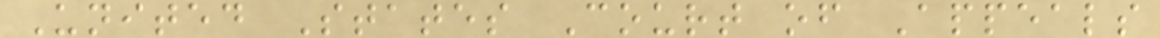United States Court of Appeals
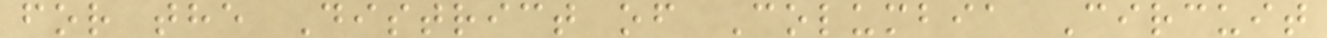for the District of Columbia Circuit
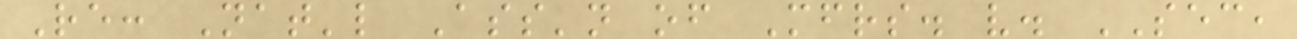Re: Nat'l Ass'n of Mfrs. v. SEC,
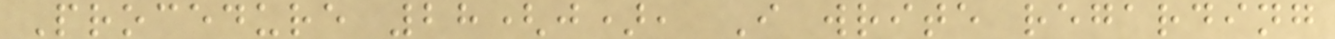Procedure 28(j), I write regarding
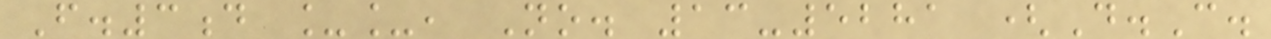F.3d __, No. 13-5281 (D.C.
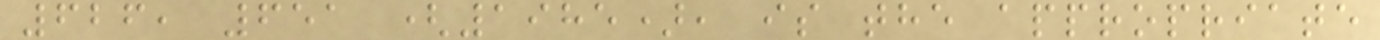626, 651 (1985), is the appropriate
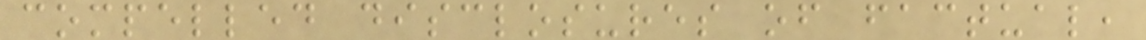compelled disclosures of factual,
